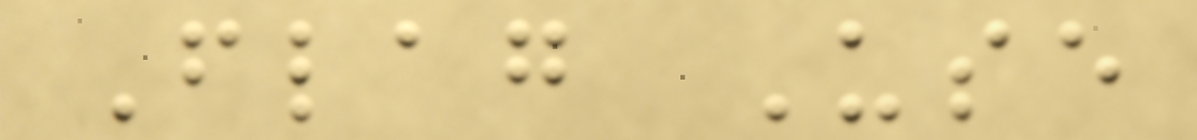Flag Use
